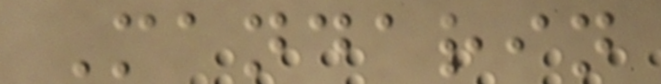Mandarin
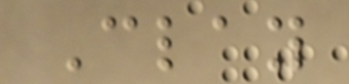Clay
